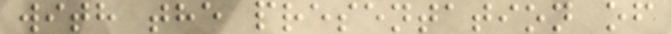with the presentation of
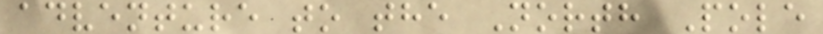adventure to the North Pole
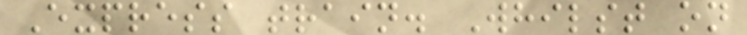Express train. Whilst on
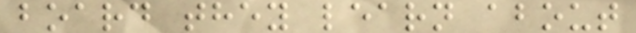board they learn about
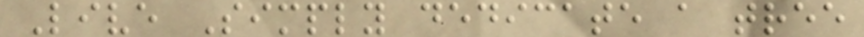Live Simply dedicate a tree
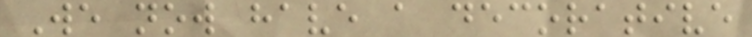We now have a decorative
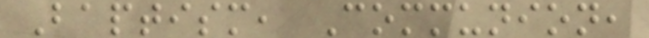Baptism, Communion,
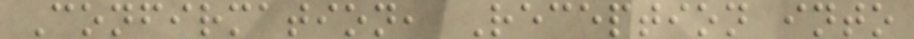Confirmation, Reception into
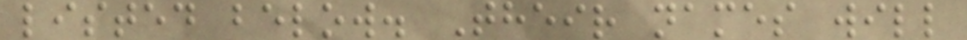listed below. Their names will
